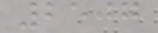2507
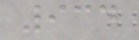934
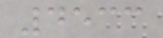4533
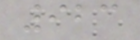923
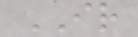IR
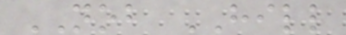NOB HILL
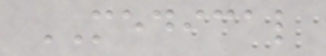MEDICAL
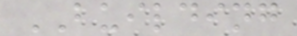BUILDING
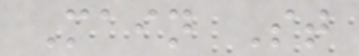Main St
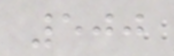500
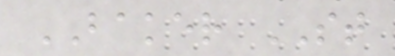BAKER ST
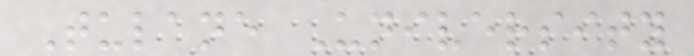Tulane University
